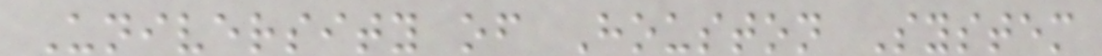University of Houston System
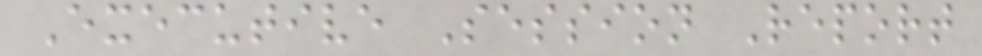Executive Session Report
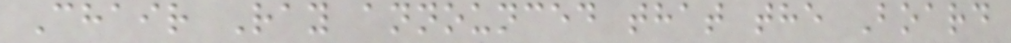Chair Ray announced that the Board
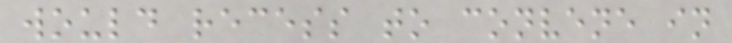would recess to convene in
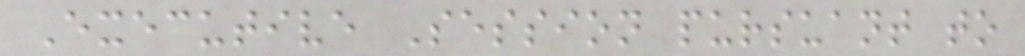Executive Session pursuant to
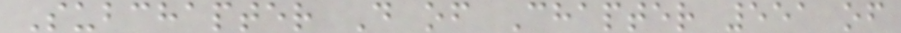Subchapter D of Chapter 551 of
